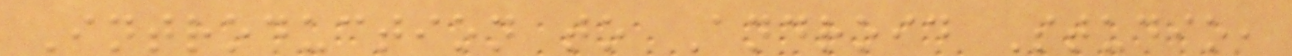Introduction to Android Studio,
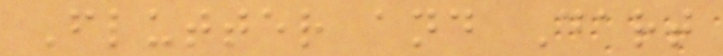Flutter and Dart
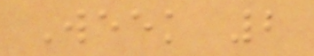Week 2
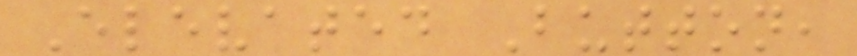Elevated Button,
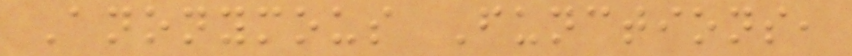Anonymous Functions,
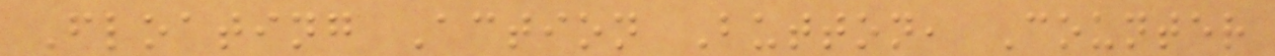Floating Action Button, Counter
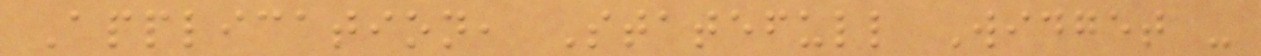Application, Statefull Widget -
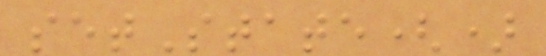setState()
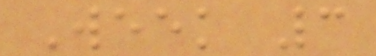Week 3
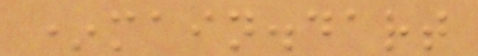*main.dart
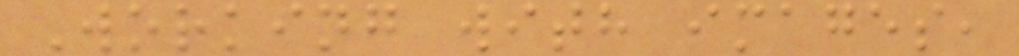Working with images,
